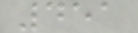451
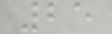25
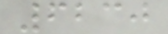6230
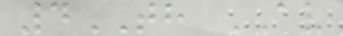4TH AV
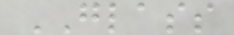GLASS
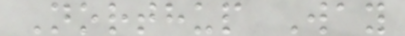Northup Way
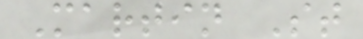Martin St
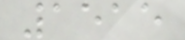1515
